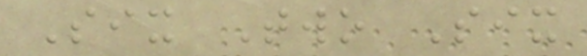Six Two Six
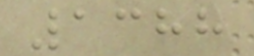1388
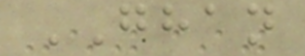GHAN
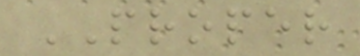PROPER
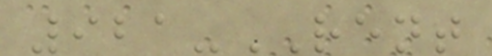921-RENT
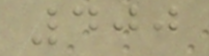400
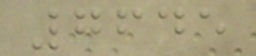7645
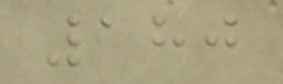180
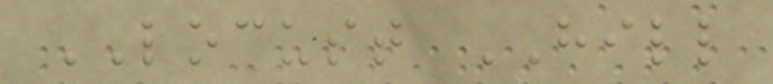LOCUST HILL
